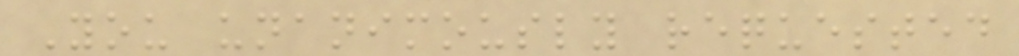You unanimously requested
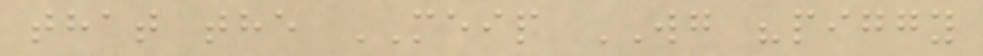that the MEIP WG "piggy
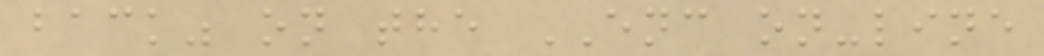back" on the ENC on-line
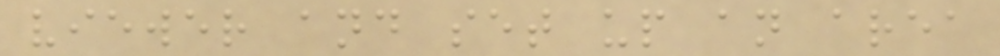viewer and set up an area
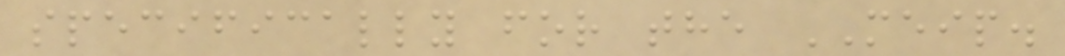specifically for the MEIP.
